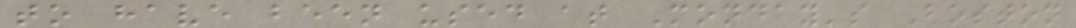to have been used at Monday's Boston
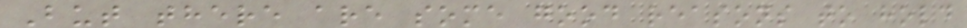But there are some good reasons to hold
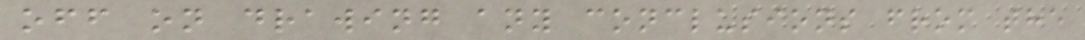off on drawing any conclusions from the
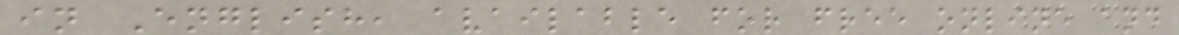in English, available for free online and
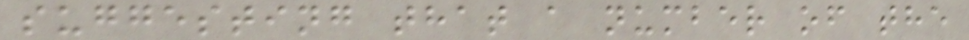suggesting that a number of the
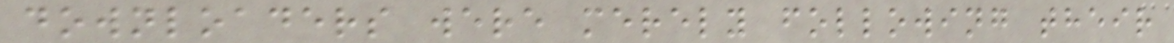downloaders were merely following their
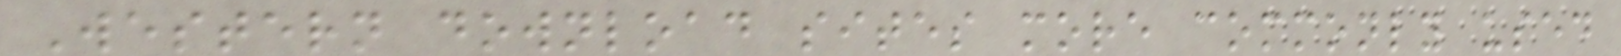Western download sites more commonly used
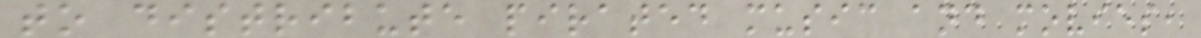to distribute pirated music and movies,
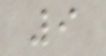9
